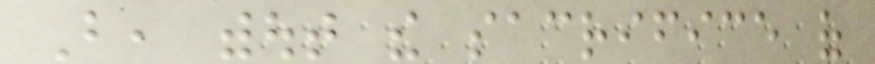But, without the sacrifice of
